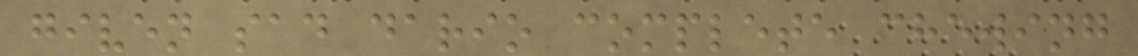given sad dario complete chewing
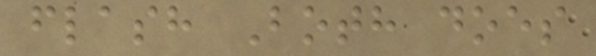flash Both does
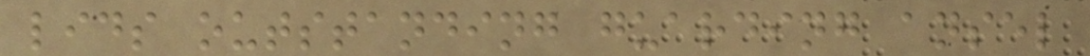lids outstanding guarding ansel
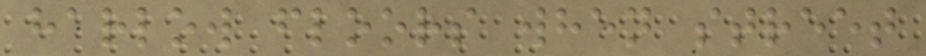harlow floors when street
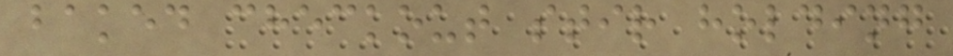baked checkout stir holding
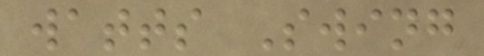watts Swing
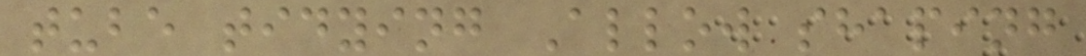tube tidying Allow shaping
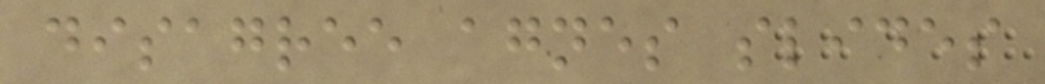disagree agnes slides
